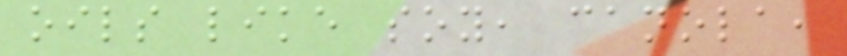oils like soy, canola,
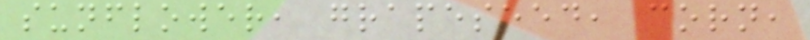sunflower, grapeseed, corn,
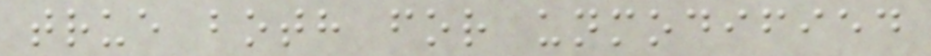true both for unmodified
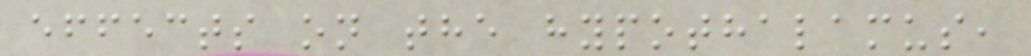effects on the hypothalamus,
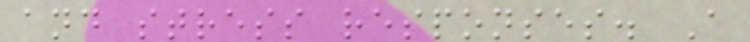and stress responses. A
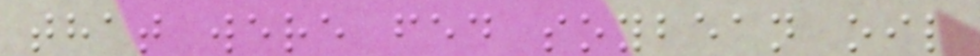that were fed soybean oil
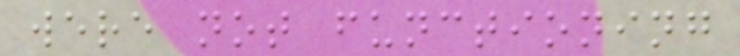were not functioning
